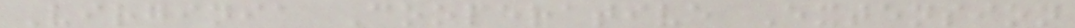Virginia Cooperative Extension
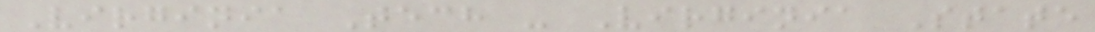Virginia Tech - Virginia State
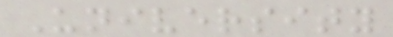University
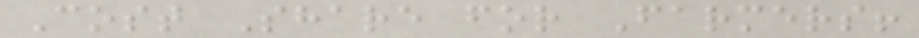Cost Share for Farmers!
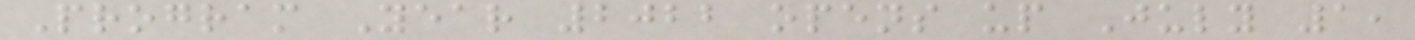Program Year 2022 opens up July 1,
